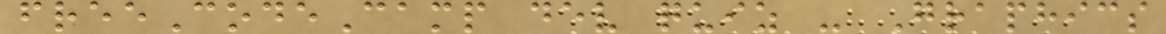freeCodeCamp dev quiz - Graphics
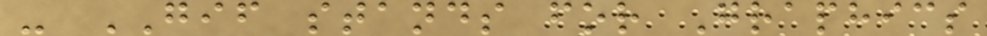- GIF stands for Graphics
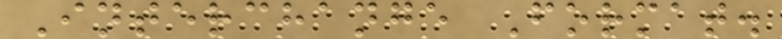Interchange Format.
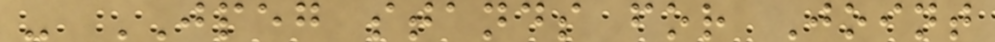- JPEG stands for Joint
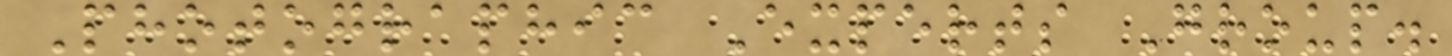Photographic Experts Group.
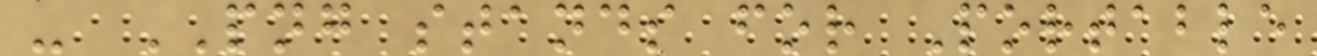- PNG stands for Portable
